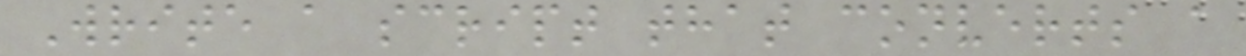Write a script that converts a
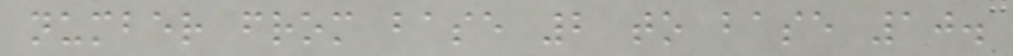number from base 2 to base 10.
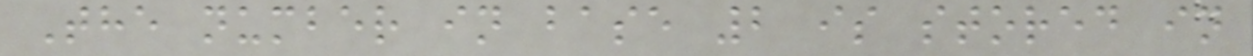The number in base 2 is stored in
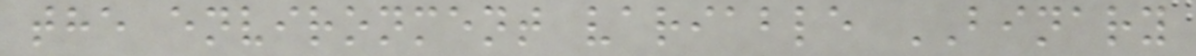the environment variable BINARY
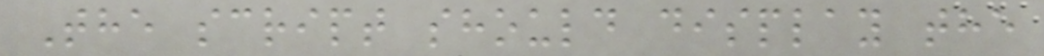The script should display the
